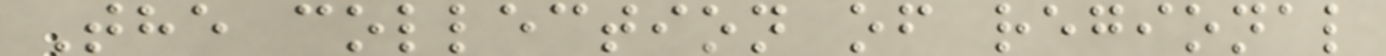The collection of regional
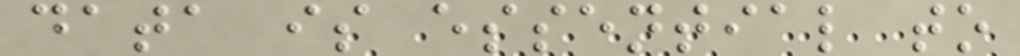data is essential to
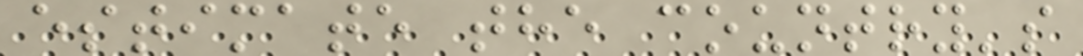estimate the country's
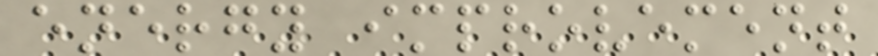energy improvement
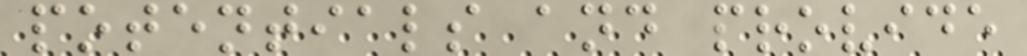potentials and provide
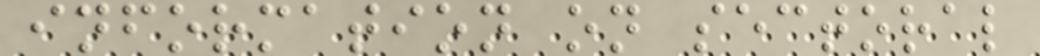information on sectoral
